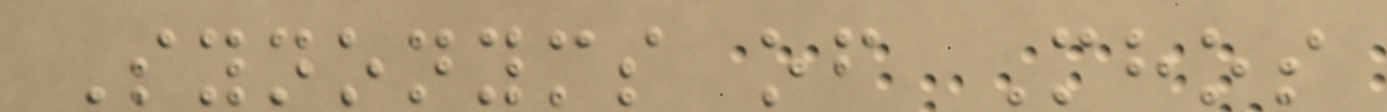Synonyms of Mhos
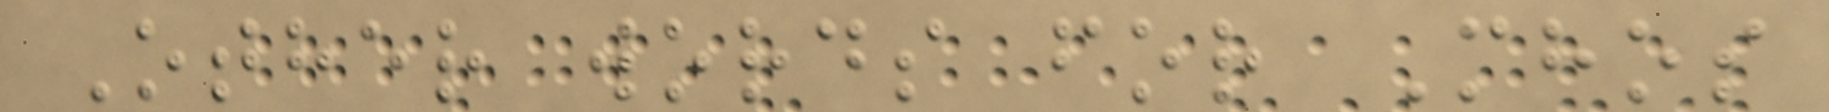Other words for Mhos
